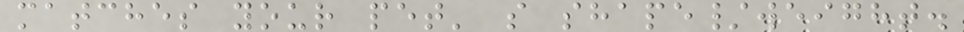matches your pet' s shape/weight.
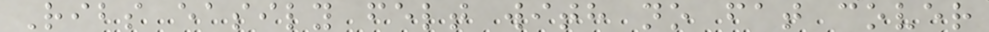Ribs easily felt with no fat cover
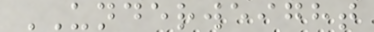UNDERWEIGHT
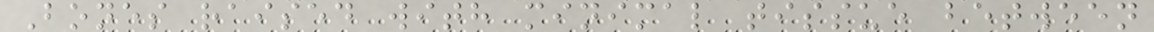Bones raised with minimal tissue between
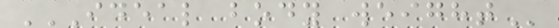IDEAL BODY WEIGHT
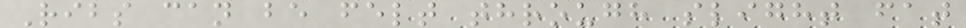Ribs can be felt through slight fat
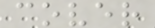cover
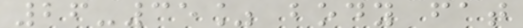26-35% body fat
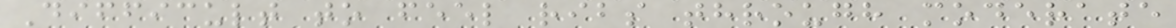Difficult to feel ribs through moderate
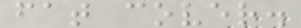fat cover.
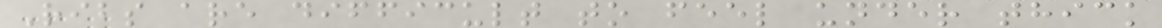Ribs are difficult to feel under thick
